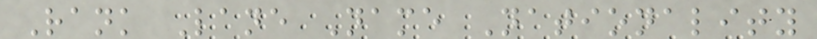Rank Lane Name Nationality
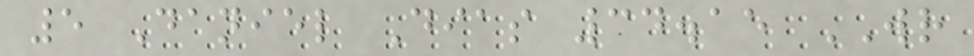5 Daniel Dias 34.15 WR
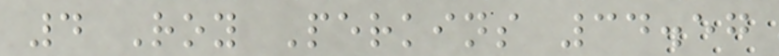4 Roy Perkins 34.57
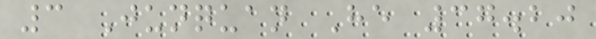3 Junquan He 37.20
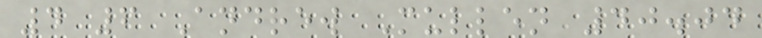4 6 Andrew Mullen 40.04
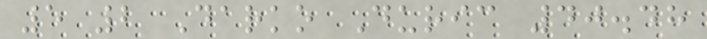5 2 Darko Duric 40.48
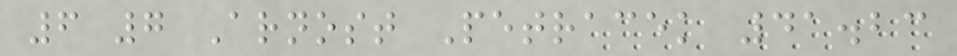6 7 Arnost Petracek 41.23
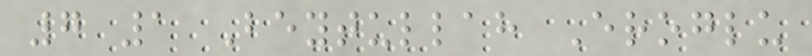7 1 Beytullah Eroglu
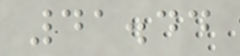41.44
